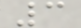3
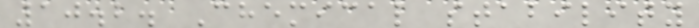10.2. Chemical stability
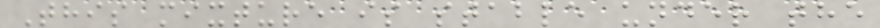This mixture is stable under the
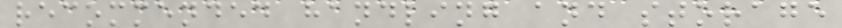recommended handling and storage
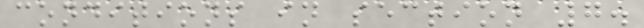conditions in section 7.
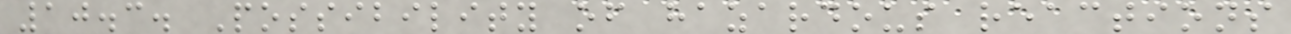10.3. Possibility of hazardous reactions
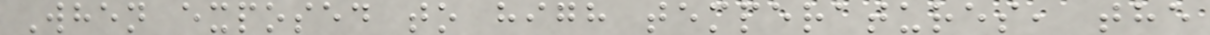When exposed to high temperatures, the
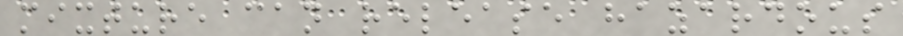mixture can release hazardous
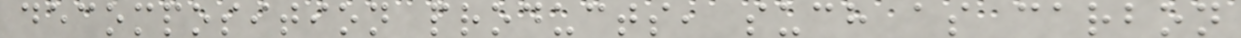decomposition products, such as carbon
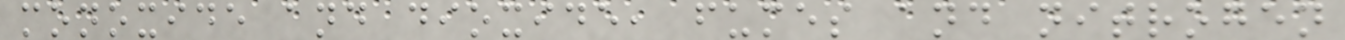monoxide and dioxide, fumes and nitrogen
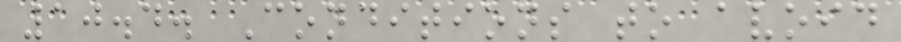10.4. Conditions to avoid
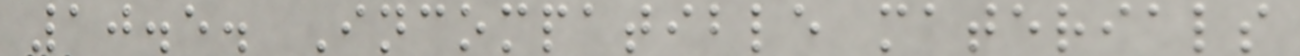10.5. Incompatible materials
